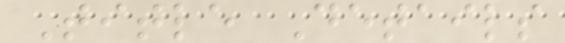Title Details
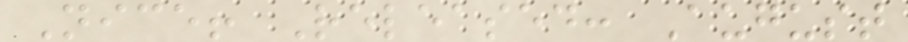Nice! Released: August
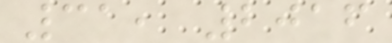31, 2016
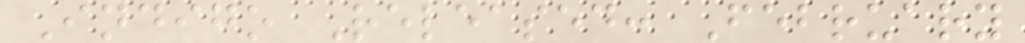Indigo Released: February
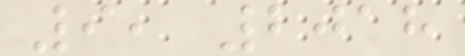9, 2018
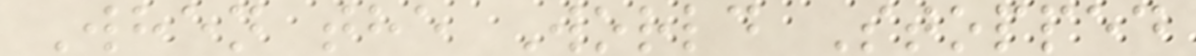When the World Stopped
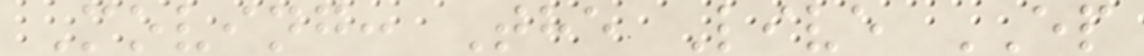Moving: The Live EP
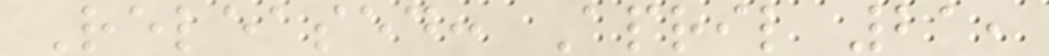Released: April 21,
